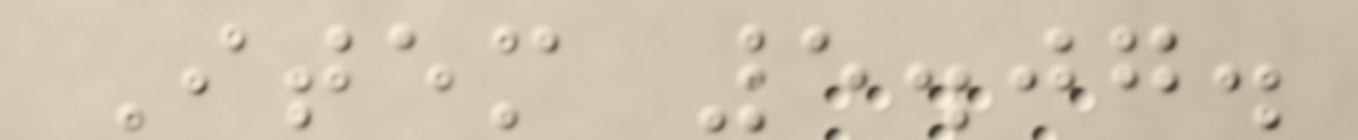Item 5.07.
